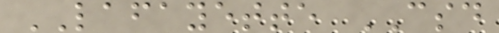LAFAYETTE CSD
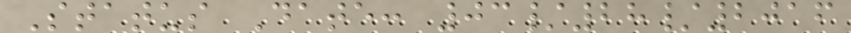Status Date: 03/28/2016
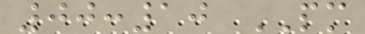00:10 PM
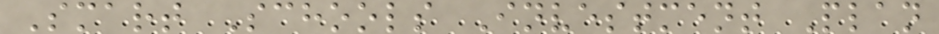Smart Schools Investment Plan
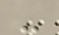-
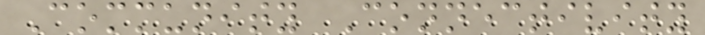Community Connectivity
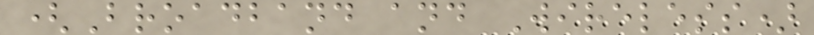(Broadband and Wireless)
